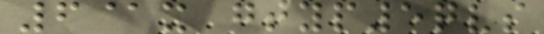6@x gtyp5qvs
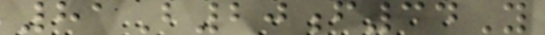81B20f34Y
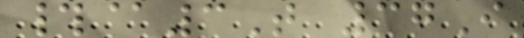#@3T 37I
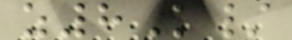z8K/
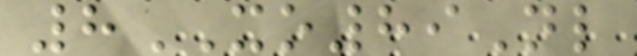8XO89Nl
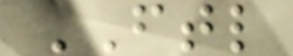FTL
